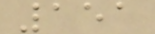151
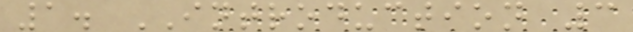1. INTRODUCTION 3
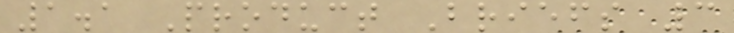1.1 Product Briefs 3
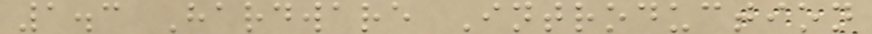1.3 Hardware Introduction
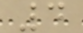4
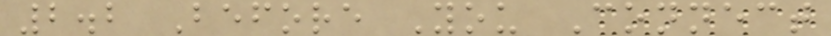2.2 Before You Connect
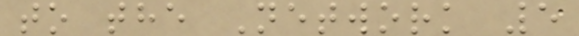to the Network 5
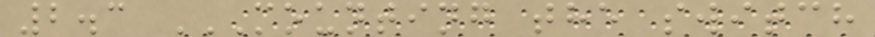2.3 MOUNTING THE SWITCH
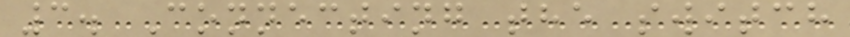3. Connecting the switch
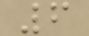6
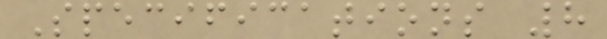Specifications 8
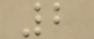2
